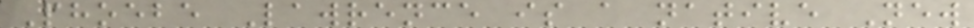Phoebe Lawrence is a native New
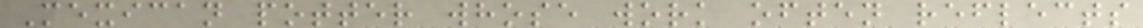Mexican potter whose work often reflects
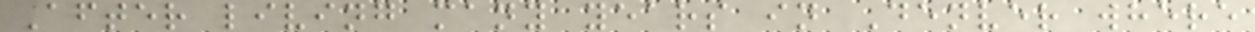After living many years in Denver where
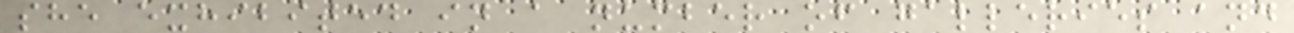she exhibited in a number of galleries and
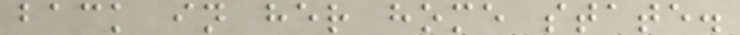back in her home state.
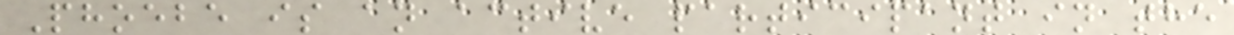Phoebe is an active participant in the
